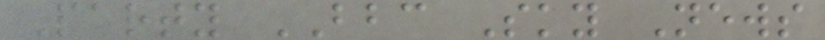Party BBC Sky News
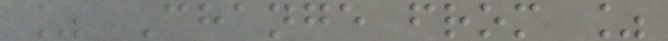% Change from %
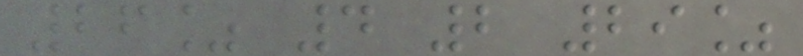26% 4 2 29%
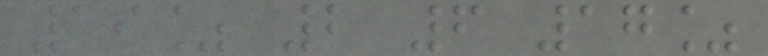19% 2 6 17%
